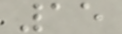15
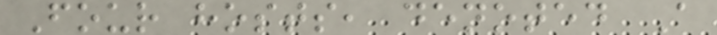Four hosts, denoted A
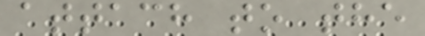attach to the
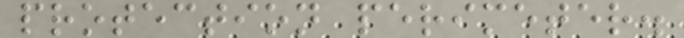protection perimeter.
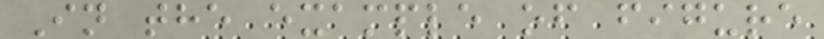In the example of figure
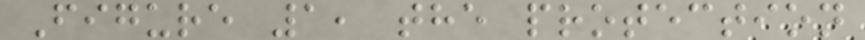Figure 1, the protection
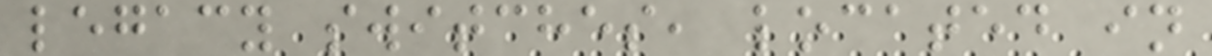legacy switches, located in
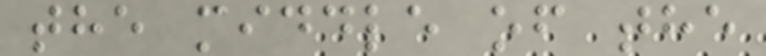the middle of the
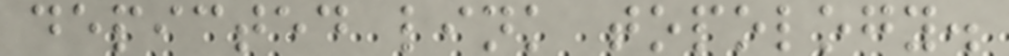depicted link topology.
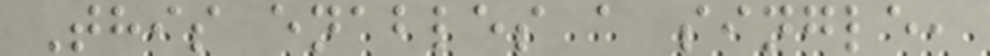This enables a single,
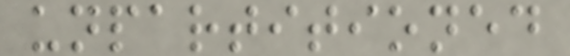unpartitioned
